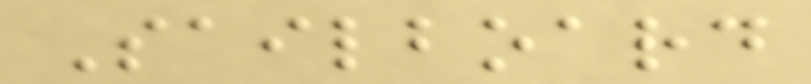Sailboard
